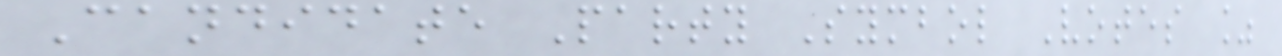Candidate Party Symbol Votes %
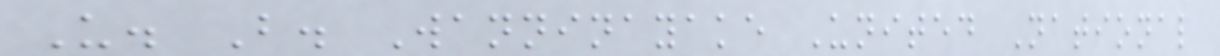U. B. Wanninayake United National
